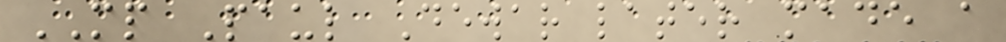MP Paul Dewar later made a
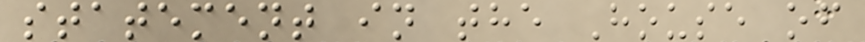statement in the House of
